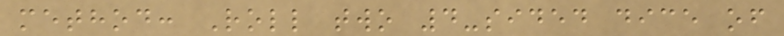method: Roll two 4-sided dice of
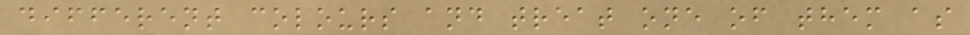different colours and treat one of them as
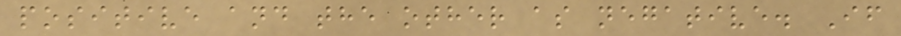positive and the other as negative. If
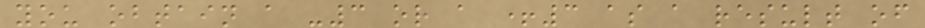you obtain a -3 or a +3 as a result of
